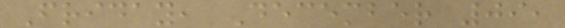Friday, December 09,
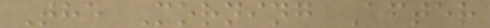The Morning After
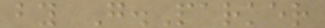by G.Parker
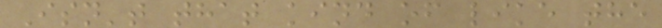Isn't that kind of like the
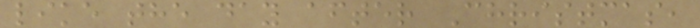like the day after Christmas,
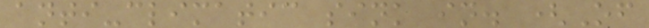anti-climatic sink in. (Of
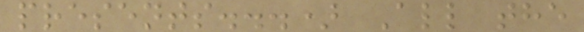presents...) All the
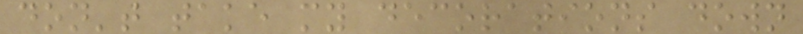don't take my decorations down
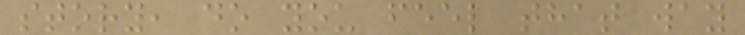story, do you feel that way
